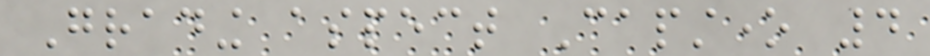Grading aspect Capstone 4
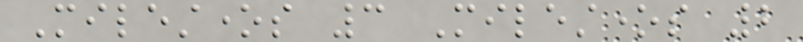Milestones 3 Milestones 2
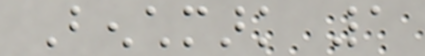Benchmark 1
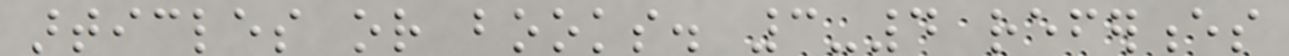articles or books. 3-4 references
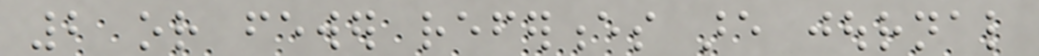2 or fewer references are journal
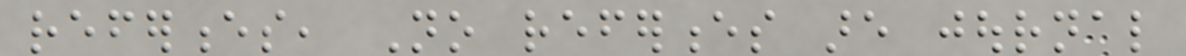references, No references are journal
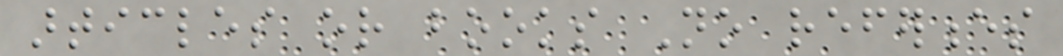articles or books No references
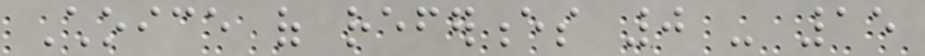Choice of references 0 - 15
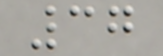37
